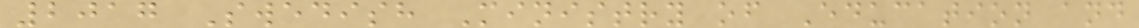2017 Swedish Ministry of Education and
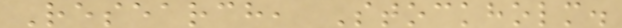Research, Stockholm.
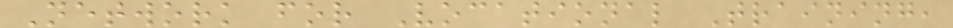Network for Vocational Training,
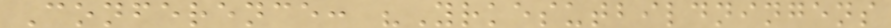Conference: "Yrkesutbildningens
